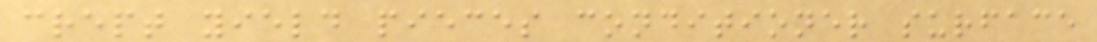crept yield pieces conditioner surface
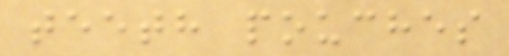teeth pouches
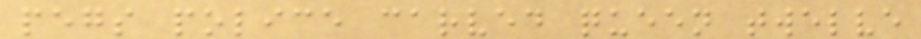pegs police carved queen twelve
